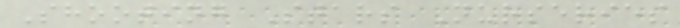Shooting Stars Nurseries
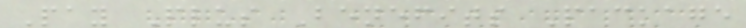Pay Plus Benefits Package
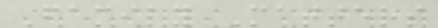Family Matters
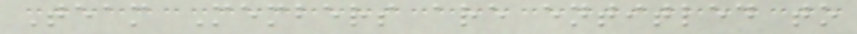Team Members are entitled to
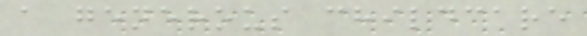a generous childcare
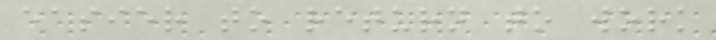easier to return to work
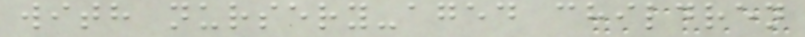with nursery-aged children
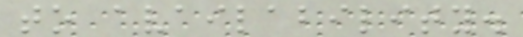to availability.
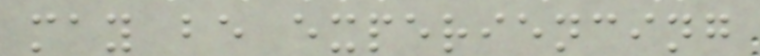may be experiencing
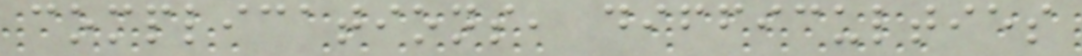complications, difficulties
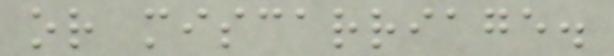or miscarriage.
